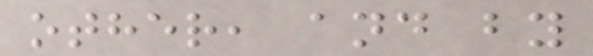other, and by
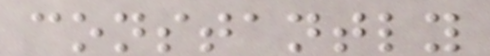constantly
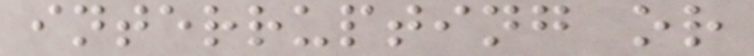interrupting or
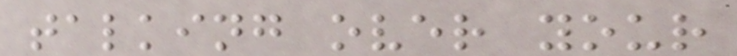talking over your
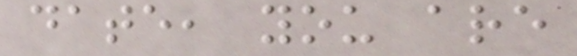date, you are
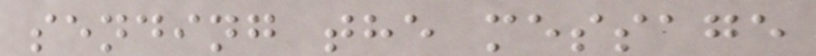sending the message
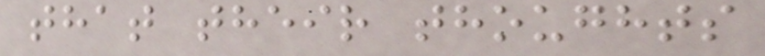that their thoughts
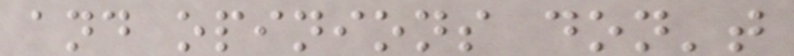and opinions don't
